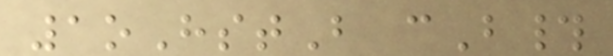1oHstB cB#
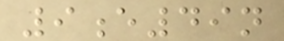9e49n
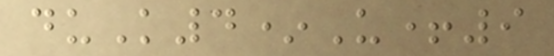duK4*U+9
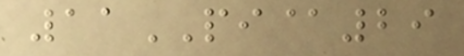11PI@29
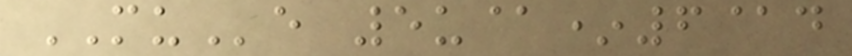MUe 5u@*6@d
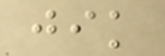jik
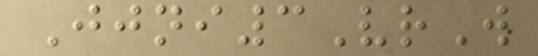Jjni3VrW
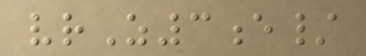vrZ3e/
